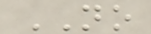NO
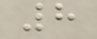8
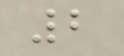2
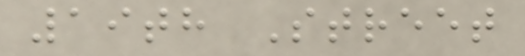19th Street
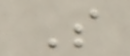S
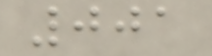001
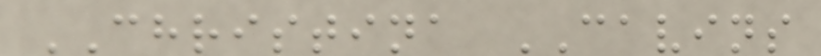CHRISTINA CAVINS
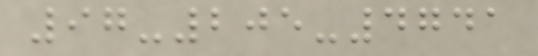97-205-4741
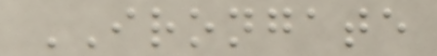IRONGATE
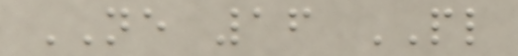NE 16 PL
